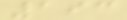193
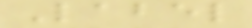Label
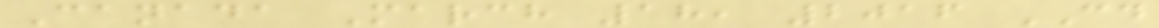Canada March 18, 2016 CD
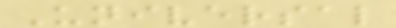Universal
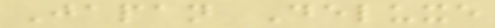Japan Deluxe
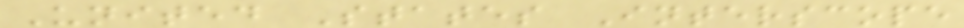United States Interscope
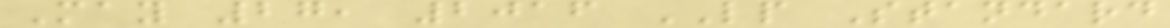May 27, 2016 LP Standard
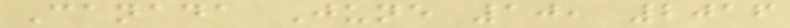Canada June 10, 2016
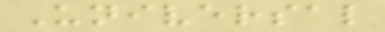Universal
